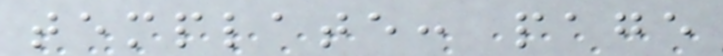template: page
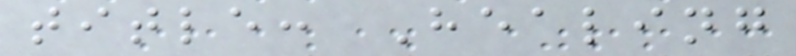title: Healing
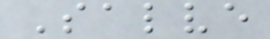Salve
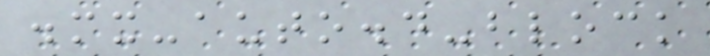.mx-auto.d-block
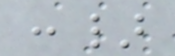:}
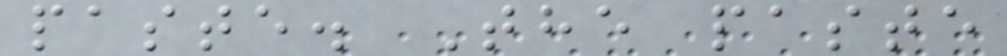paste. The paste
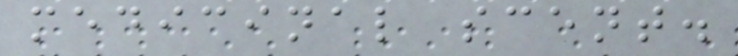medicinal scent.
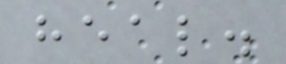heal.
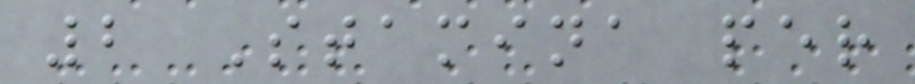2 Stamina per
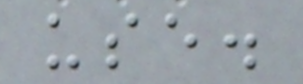use.
